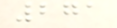271
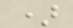)
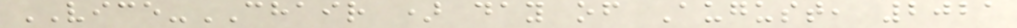VICE-CHAIR ) day of August, 2021
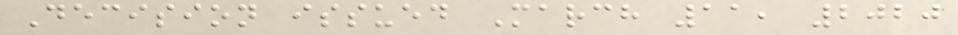Decision issued March 11, 2020
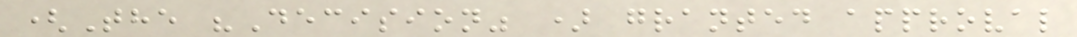(The "Decision" ) granted approval
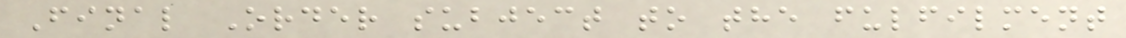Final Order subject to the fulfilment
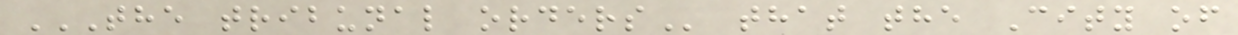THE TRIBUNAL ORDERS that the City of
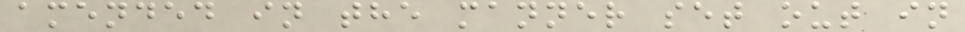amended in the manner set out in
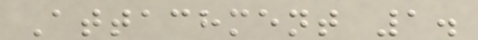Attachment 1.
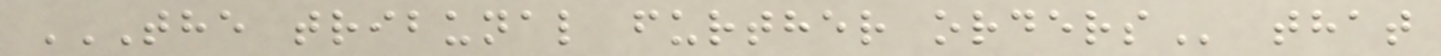THE TRIBUNAL FURTHER ORDERS that
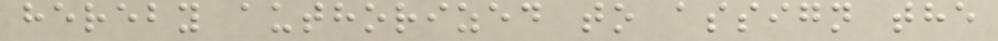hereby authorized to assign the
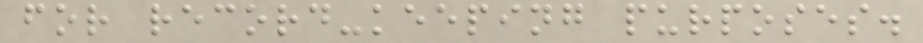for record-keeping purposes.
